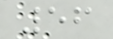56
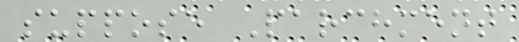suppose Parchment
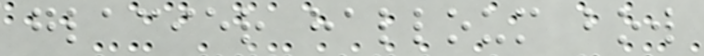glacier halloum bow
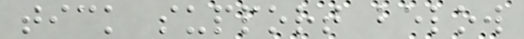tick support below
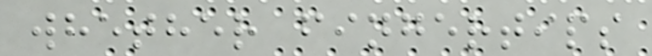whether fingertips
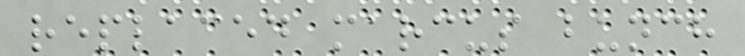replaced marcus bunch
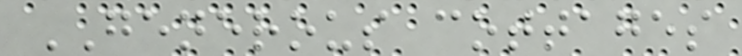GENEROUS cottages
